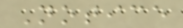Notice
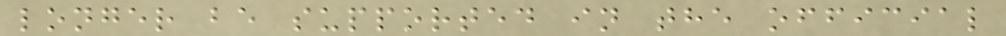longer be supported in the official
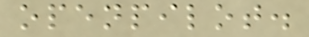openpilot.
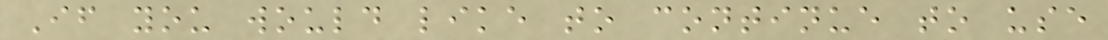If you would like to continue to use
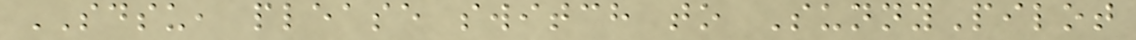SDSU, please switch to SunnyPilot
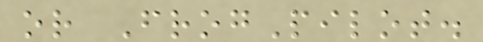or FrogPilot.
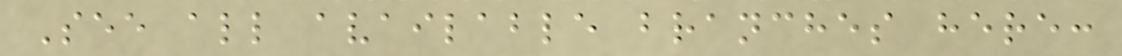See all available branches here:
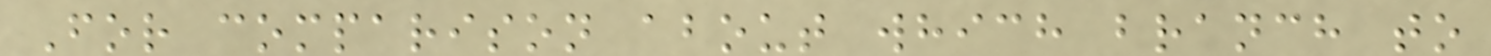For comparison about which branch to
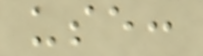use:
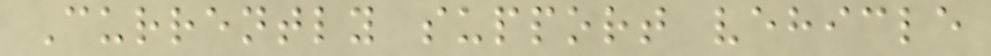Currently support vehicle
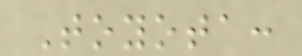Toyota:
